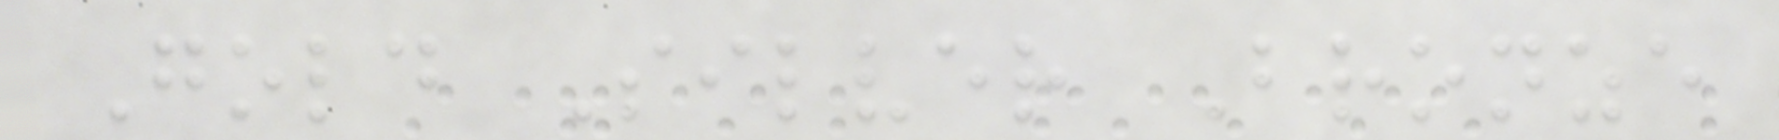Gold Silver Bronze
